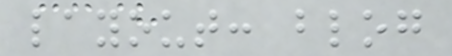layout: blog
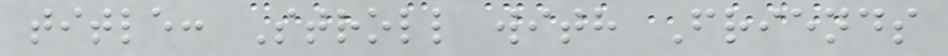title: Stroll with Friends
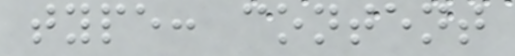type: content
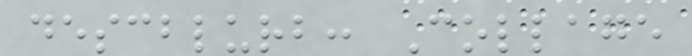descblurb: Collage
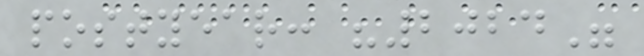postyear: "2024"
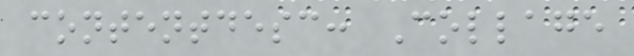contentdesc: Collage
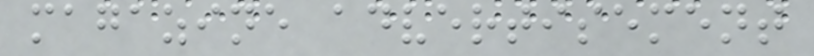magazine advertisement
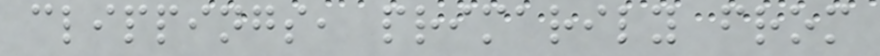clippings, primarily from
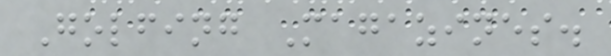Golfing Magazines.
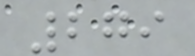279
